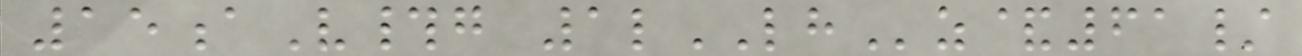15aV#g 1lLHz&61/
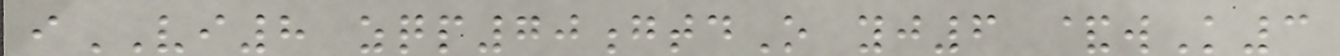iVI8 zqp70gtdO yj6 &wK3
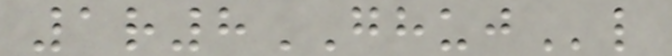1r8GHUJl
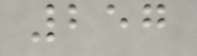257
